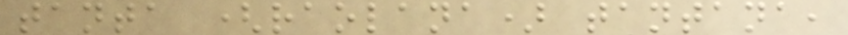tanta (raolana) tantana,
